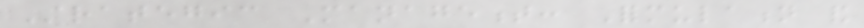Strategic Management: Formulation and
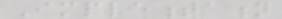Implementation
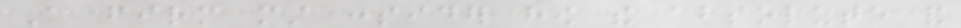A firm must consider how the absolute and
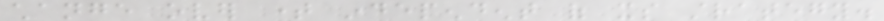change over time independent of its strategy.
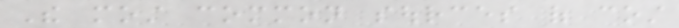The most common sources of cost
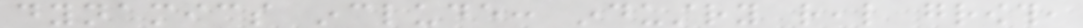dynamics include: industry real growth,
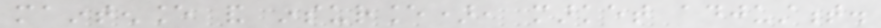maintenance and insurance), market adjustment.
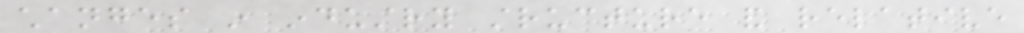changes in industry structure and relative
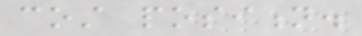cost position.
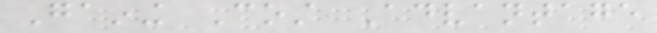Gaining Cost Advantage
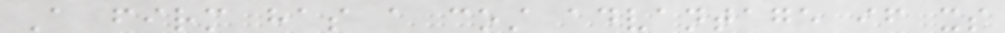A firm has a cost advantage if its
